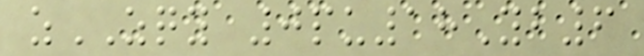zZQY 0pu18Yb6
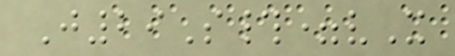J29S#=vX
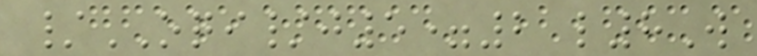/OQI/j5=2 l8W
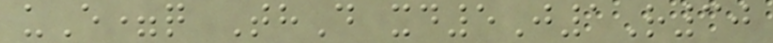uE=q ThD xd5J1R30
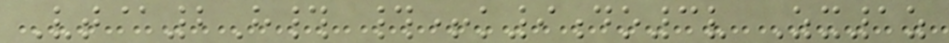Vt@2H# #+k9do3v Zx1z
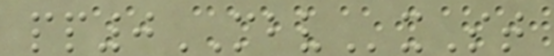pp0MBVxSt
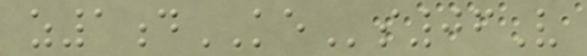z1dKEs06V
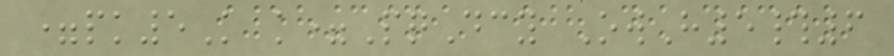=pk5K k=PqDcy OwH5#6
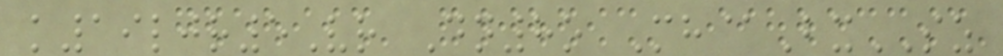k19ljr5Vr Dn8o Mh@BxSZ
